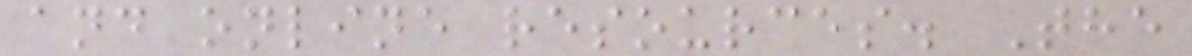and online resources. The
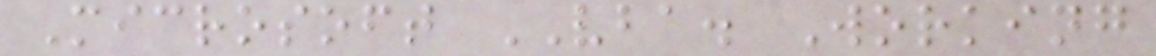Microsoft VBA. Working
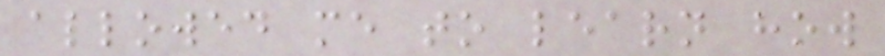allowed me to learn how
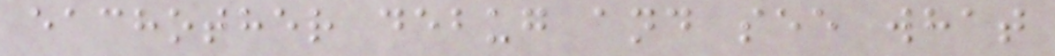eachother debug and see what
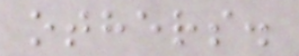others.
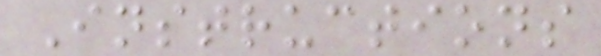Instructions
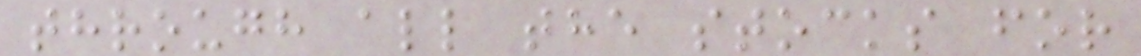through all the stocks for
